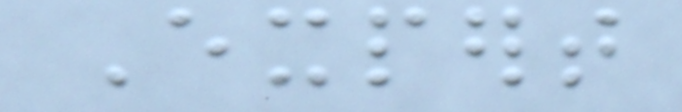Expert
